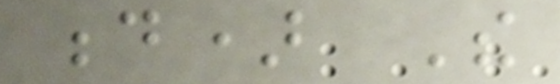d) The
